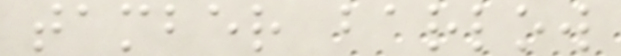tamber barlow
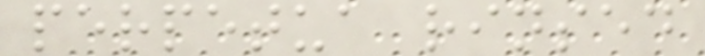perpetua rinsed
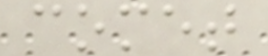comet
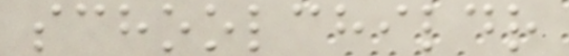schoolchildr
